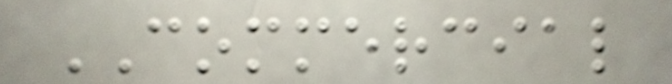COMMERCIAL
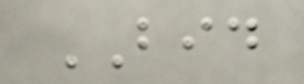BID
